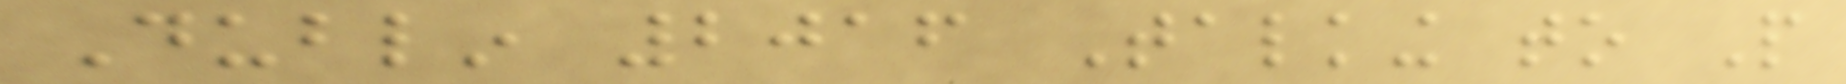Dublin 2016 Talking to People
